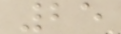25
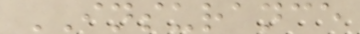INSURANCE
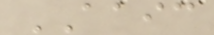AAIC
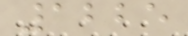1225
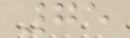75
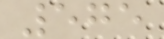575
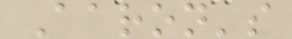Aaron's
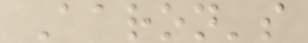Aaron's
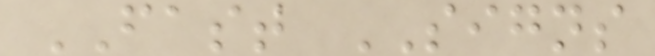FAST SIGNS
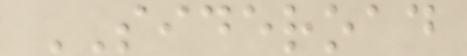SIDEROAD
